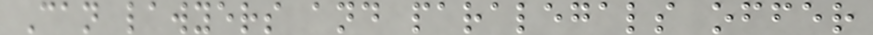Can lawyers and paralegals offer
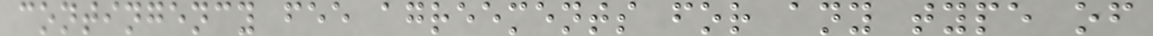contingency fee agreements for any type of
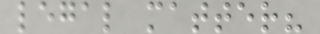legal matter?
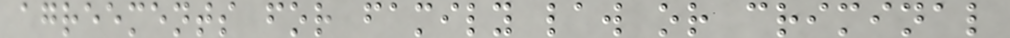agreements for family law or criminal
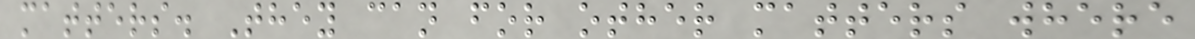matters. They can for other matters where
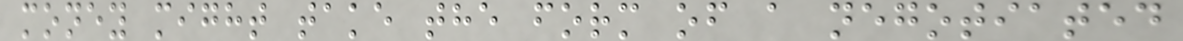money might take the form of a negotiated
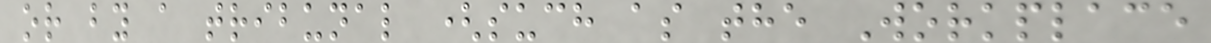or by a tribunal (such as the Workplace
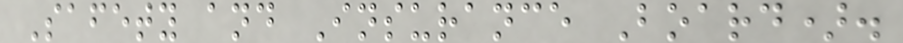Safety and Insurance Board).
